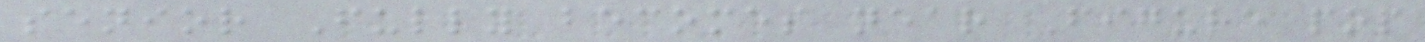senior Fully becomes near Figure pop
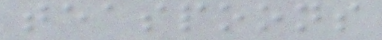teaspoons
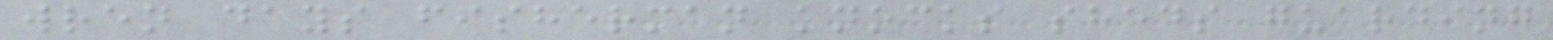wren days fisherman knocks sheds guarding
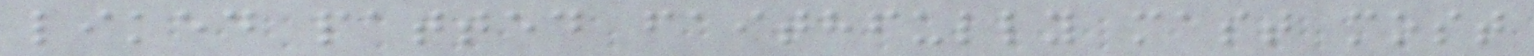liked patted faithfully mast most
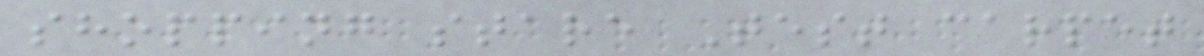shopping stare Test carpet
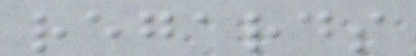regards
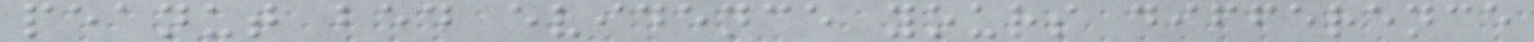peanut bed evidence yours difference
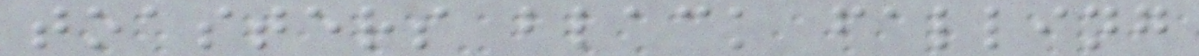toasters black falling
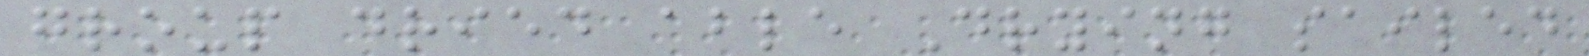group dried able Drying sailed
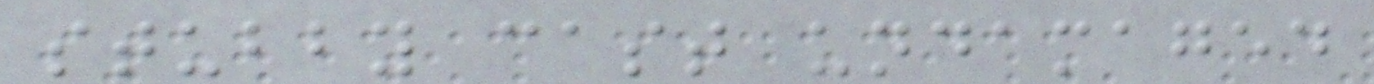stubby cast undamaged
